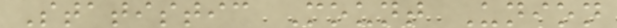Statistic Mount Union
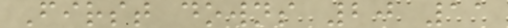First downs 20 11
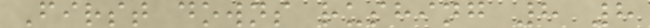First downs rushing 8 8
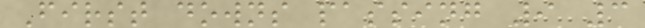First downs passing 9 3
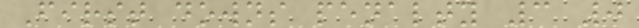First downs penalty 3 0
